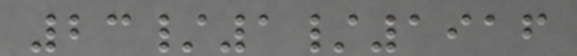23/1/1916
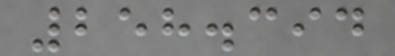258.394
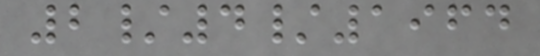2/4/1964
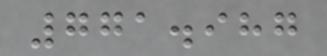771.987
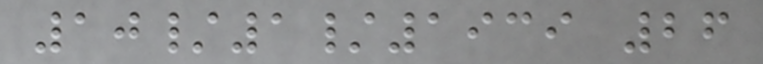10/1/1939 26
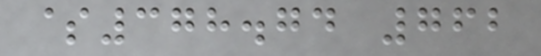$378.74 762
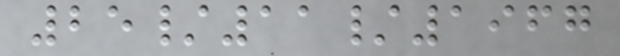25/11/1967
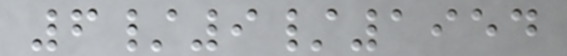6/9/1954
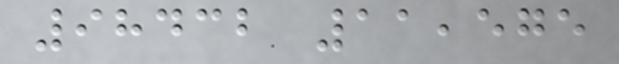98432 11,575
